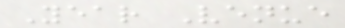Year Venue
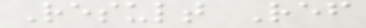Result Ref
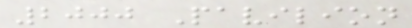2000 Pavilion
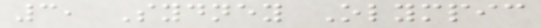3, Sydney Olympic
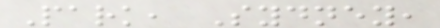Park, Sydney,
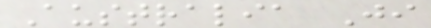Australia Ji
